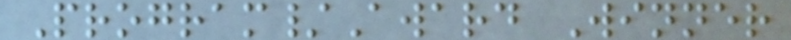Program/Award Winner
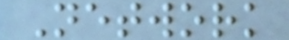Network
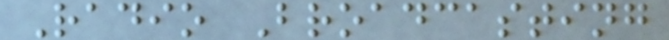Radio Broadcasting
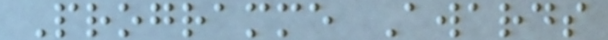Programme Awards
